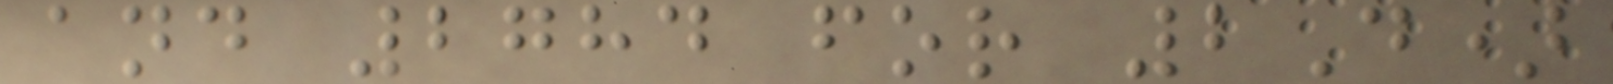and 2784 for 2D)
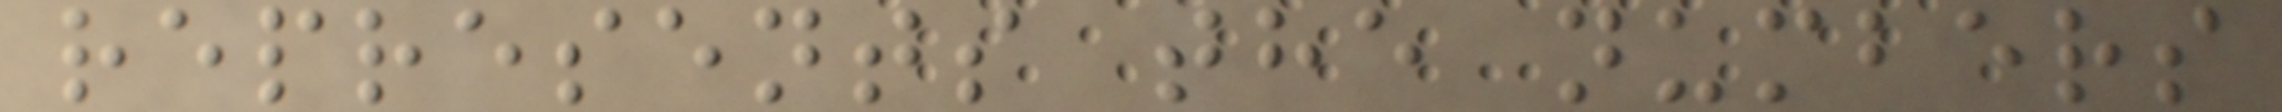represents the numbers
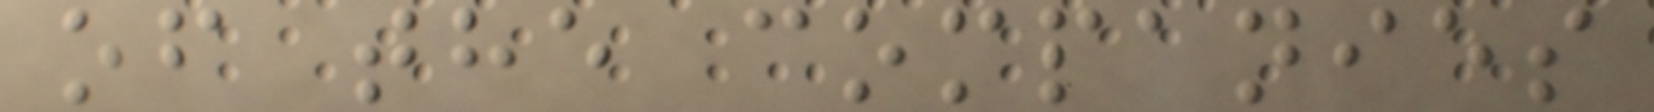of the companies
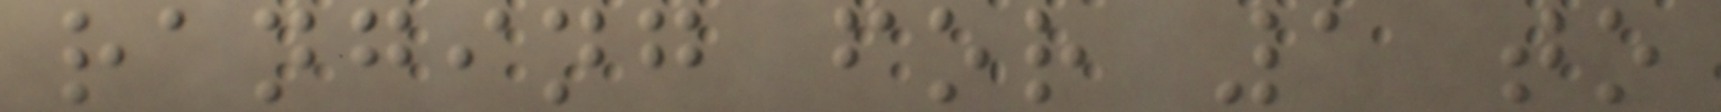ranging for 1 to
